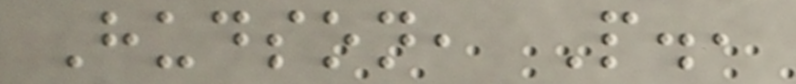Hudson, P.,
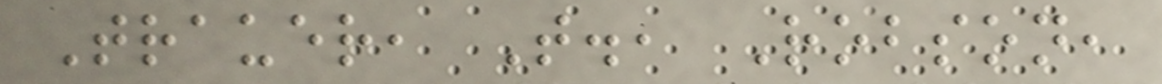Trauer, T., Robson,
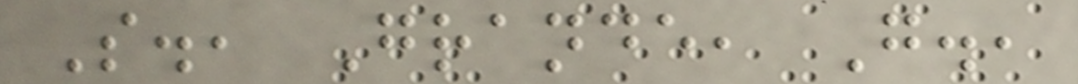S., Grande, G.,
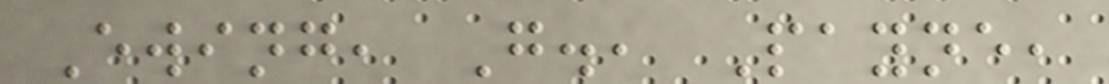Ewing, G., Payne,
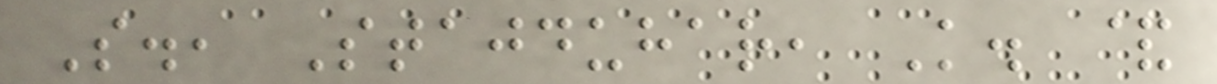S., Stajduhar, K. &
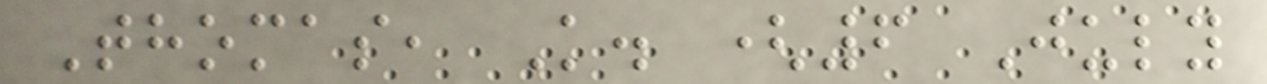Thomas, K. (6 July
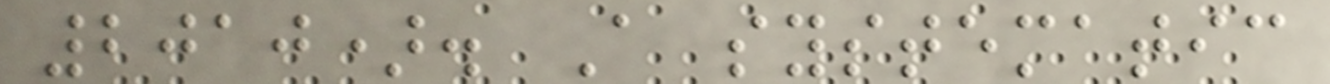2010). A systematic
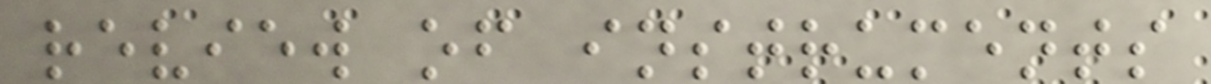review of instruments
